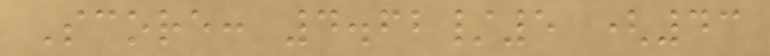Score: 4.62/5 (43
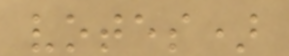votes)
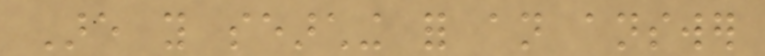Are you searching for an answer
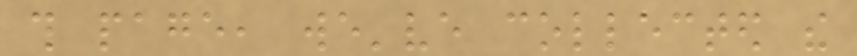this page, we've collected the
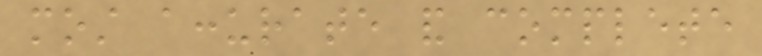most accurate and complete
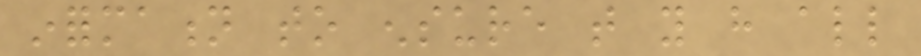information to ensure that you have all
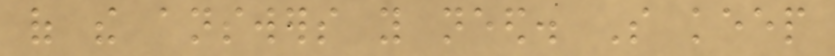of the answers you need. So keep
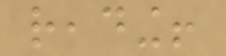reading!
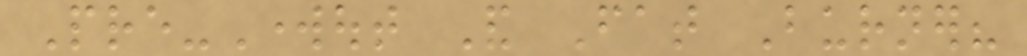Pre-Workout And Fat Burner?
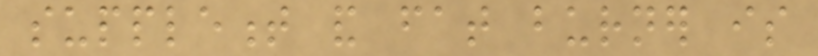supplement and fat burner is
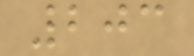203
